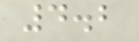4.2
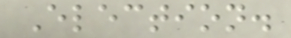Election.
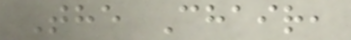The Chair,
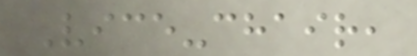Vice-chair,
